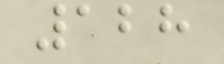128
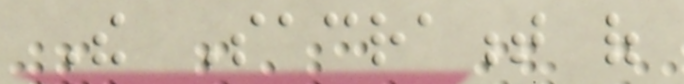The Sacrament of
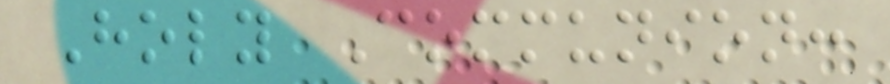Holy Communion:
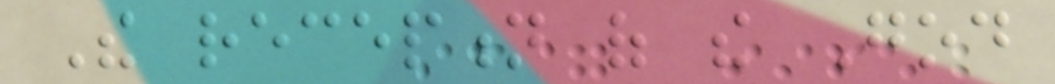The reception of the God
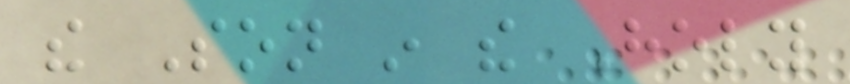the Son in the Holy
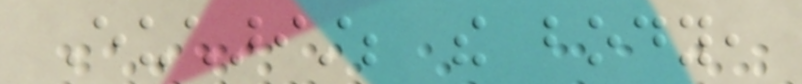Eucharist; the body,
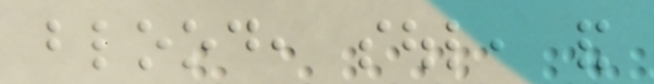blood, soul, and
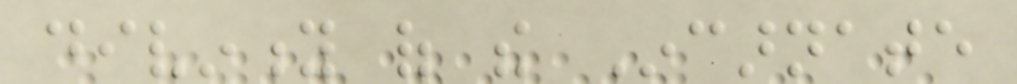divinity of the Incarnate
